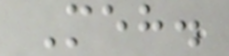Meh.
